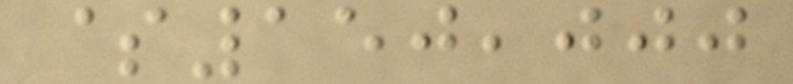$150,000
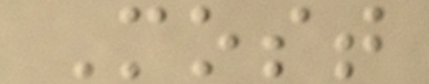Most
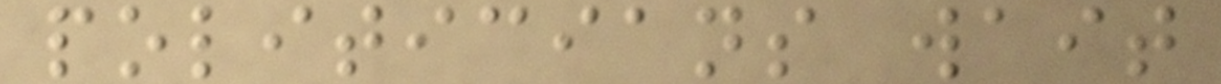politicians wait
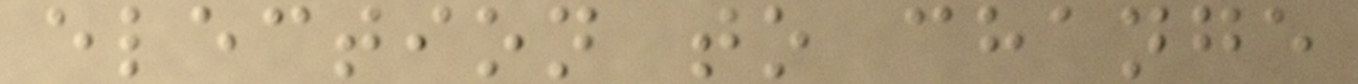election to change
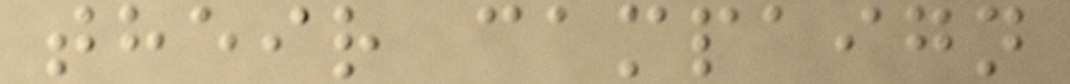their campaign
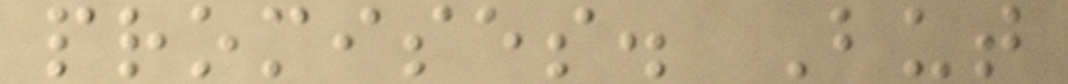promises. But
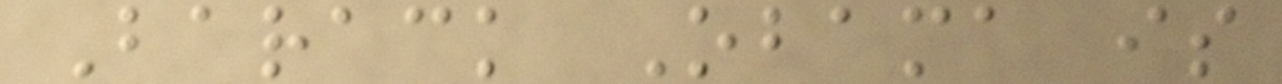Barack Obama is
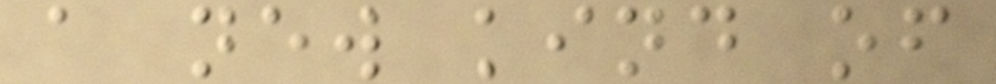a new kind of
